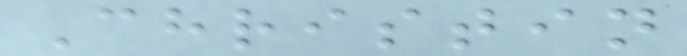Christin
